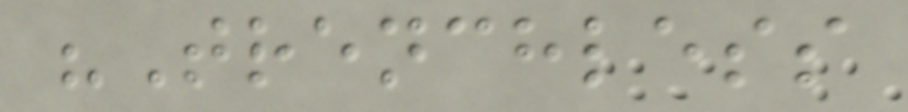"Trenchless
